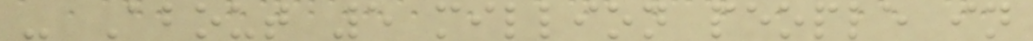- About 5 million people in
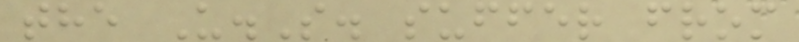the U.S. suffer from
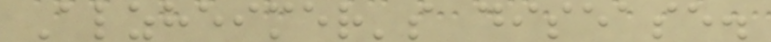Alzheimer's disease.
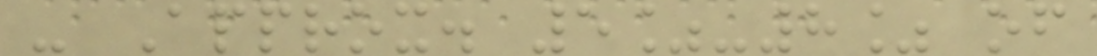- Approx. 5%-8% of
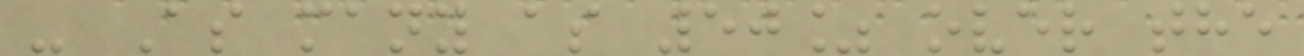- As many as 50% over the
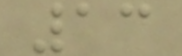13
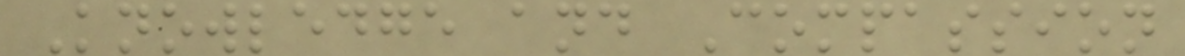Knowledge and Compassion
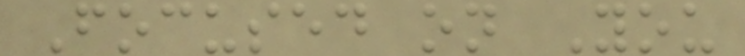Focused on You
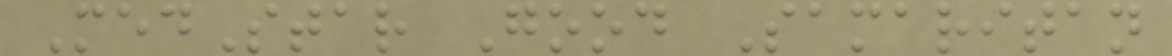MedStar Good Samaritan
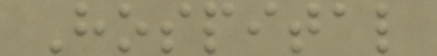Hospital
